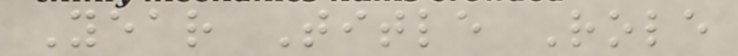Year Title Role
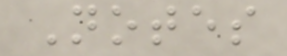Notes
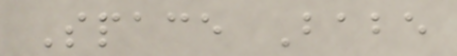Space Babe
